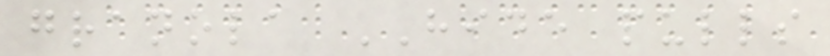granola HIDE pulls
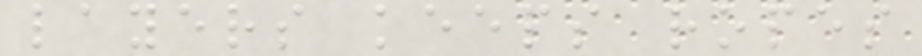layers keeps ropes
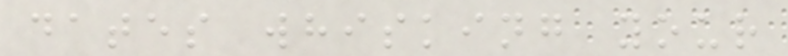dates whisking your
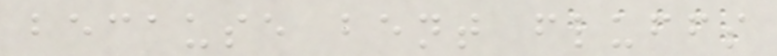because bent fluffs
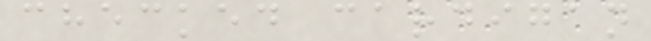checked cardigan
